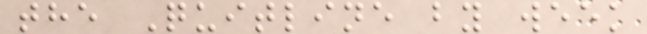the Quitline by week
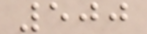500
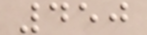450
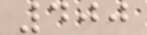400
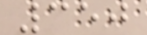350
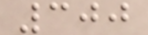300
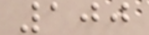100
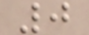0
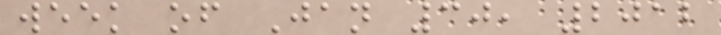week of Jan 30, 2012
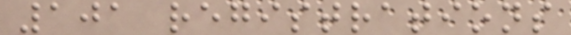101 registrations
